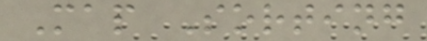Map Sorting
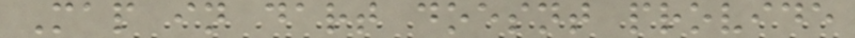Map in dart doesnt provide
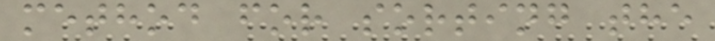method for sorting the
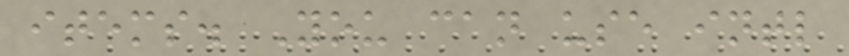items. You can use intl
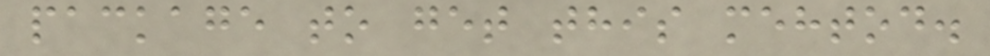package to get this mehtod.
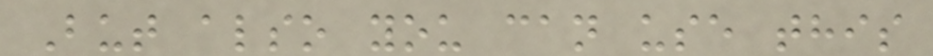But also you can use this
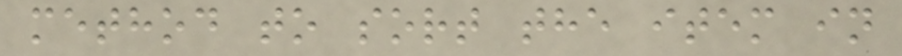method to sort the item in
